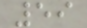59
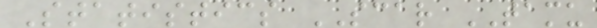Statistics SCAR TAMU
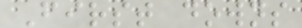First downs
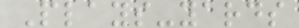Plays-yards
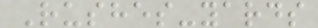Rushes-yards
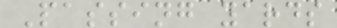Passing yards
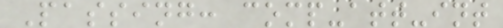Passing: comp-att-int
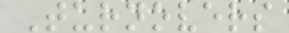Turnovers
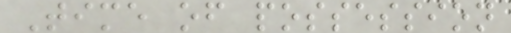Time of possession
